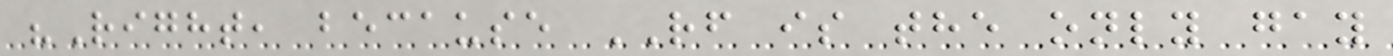"Right, because RF is the only gay
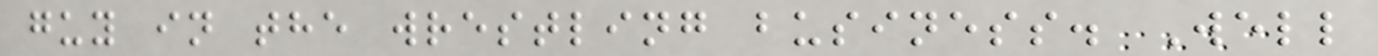guy in the wrestling business. Well
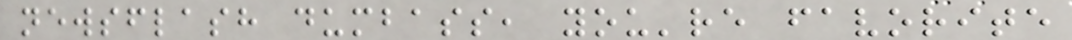newsflash dumbass, you're favorite
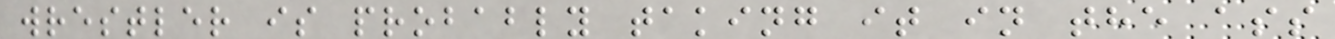wrestler is probably taking it in the ass
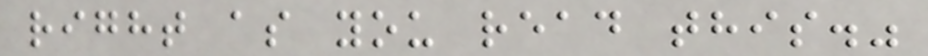right as you read this."
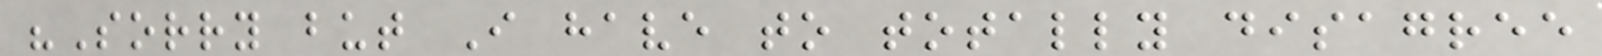"Sorry but I have to totally disagree
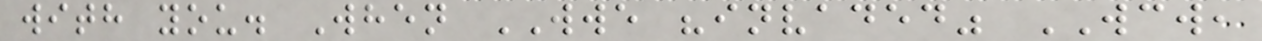with you. When WWE "invaded" WCW,
